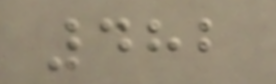482
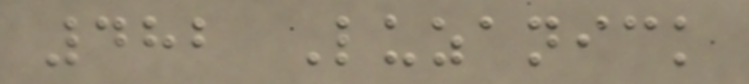482 Luzanick
